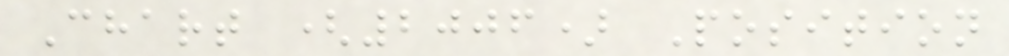Chart (2006) Position
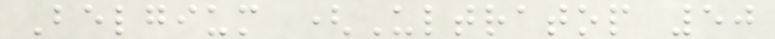Belgium (Ultratop 50
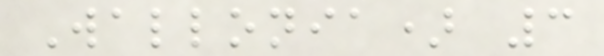Wallonia) 3
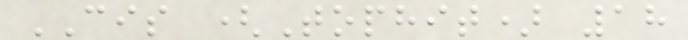CIS (Tophit) 18
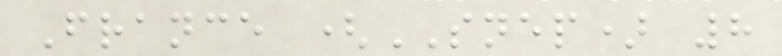France (SNEP) 8
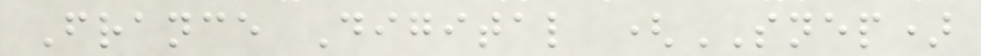France Digital (SNEP)
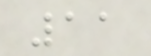11
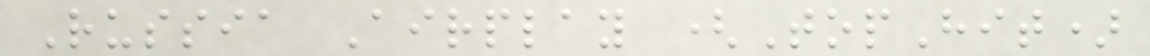Russia Airplay (TopHit)
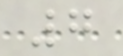7
